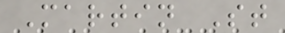Martin St
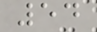54
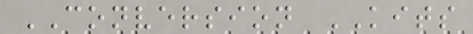CONVERSION KITS
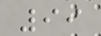99
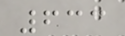633
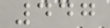447
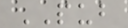PUB
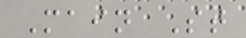Main St
